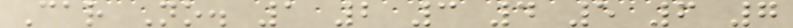Car No. 1 2 3 4 5 6 7
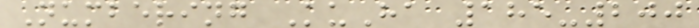Numbering KuHa 185-200
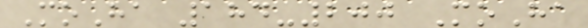MoHa 184-200 MoHa
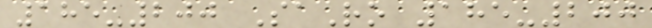185-200 SaRo 185-200
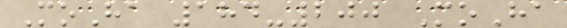MoHa 184-200 MoHa
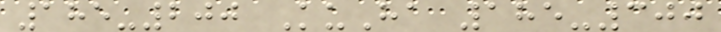185-200 KuHa 185-300
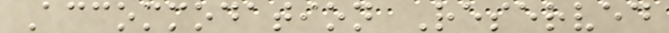Accommodation Reserved
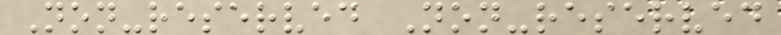Non-reserved Non-reserved
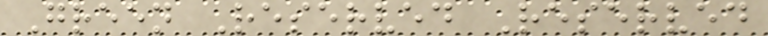Green Reserved Reserved
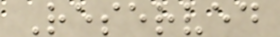Reserved
